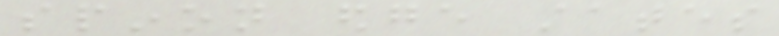spinon edge states
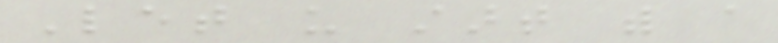Let us start with a
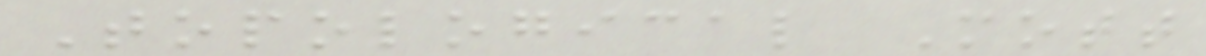Topological Mott
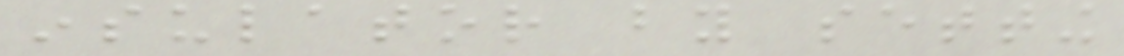insulator by setting
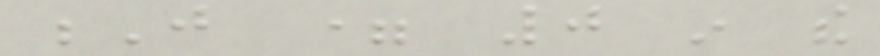J = 0 in the
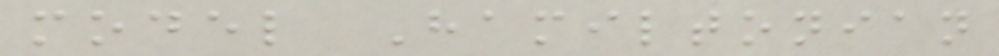model Hamiltonian
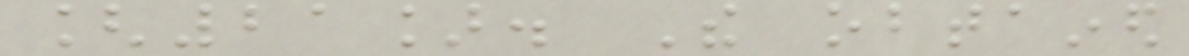[21]. The obtained
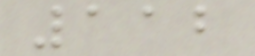112
